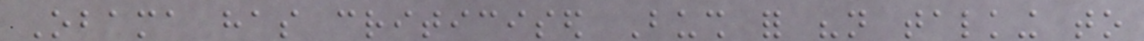Obama has criticised Bush for "not talking to
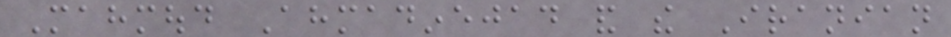Mahmoud Ahmadinejad and the Iranian
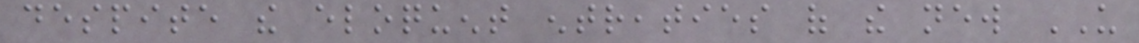despite the eloquent entreaties of the new US
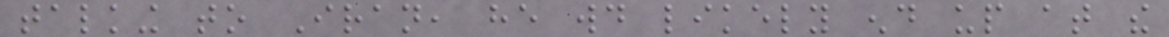talking to Iran, he would likely end up at the
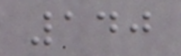140
